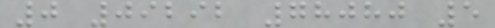0 09292 78080 5
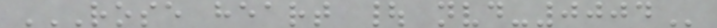ROSE HEART | NVD-0004
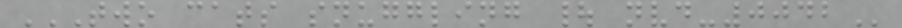TWO CATS SNUGGLING | NVD-0042
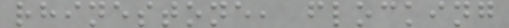rhinestone, flocking
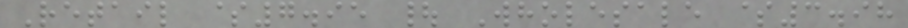Retail $7.95 | Wholesale $3.98
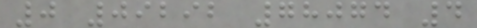0 09292 78074 4
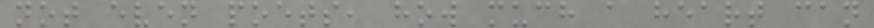not even poets, how much a heart can
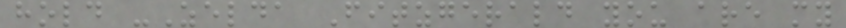hold -Zelda Fitzgerald you are my
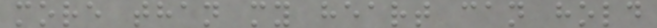more than my heart can hold
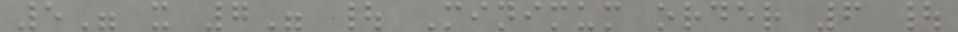5" x 7" | Minimum order 6 |
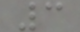3
